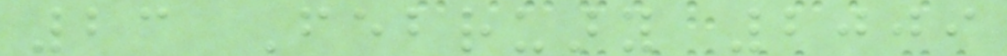23 February 2009
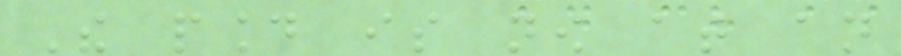The pound is now at an
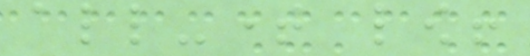all-time low!
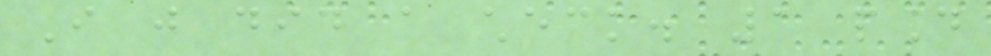I just did a check. 1 pound
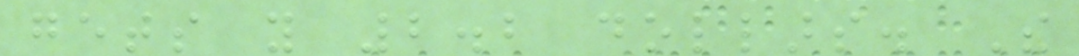gets you 2.2 dollars. The
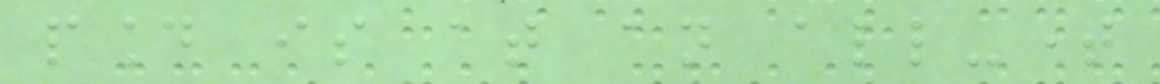pound is at an all-time
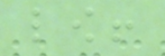low!
